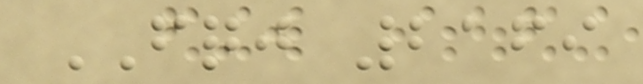FQJ 2169
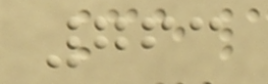763
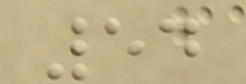54
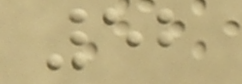52
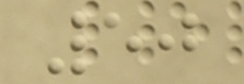50
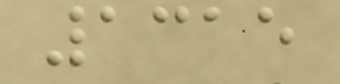1315
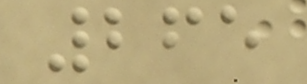265
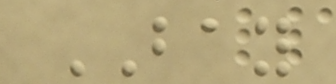BAY
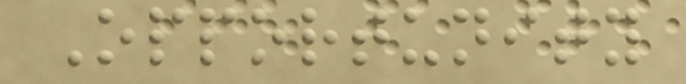Opportunity
